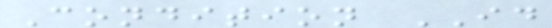Condition ID
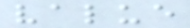value
